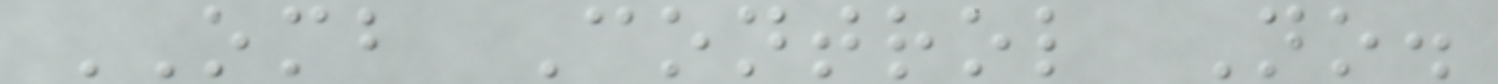OMB Control No.
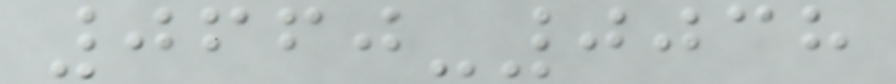0660-0038
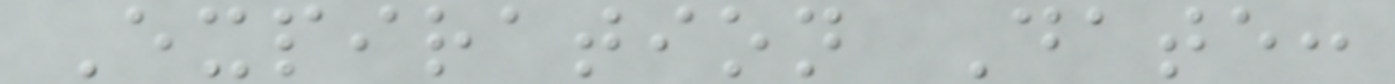Expiration Date:
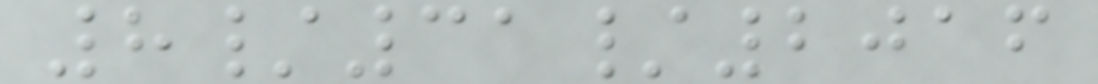8/31/2016
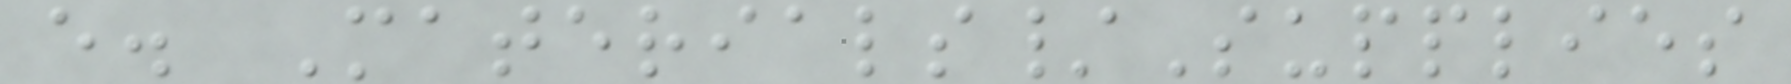e. Materials/Supplies
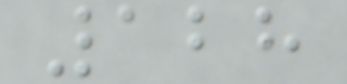128
